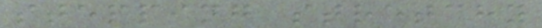stepping stretchy
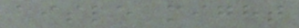aisle might
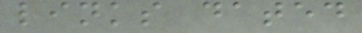links dated
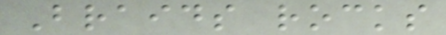Braids rocks
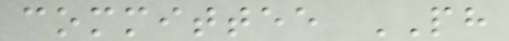committee PH
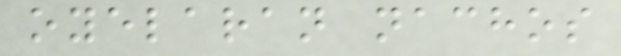oyelaran nachos
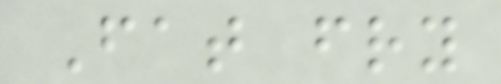Fat fry
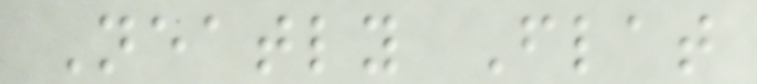Neatly Flat
